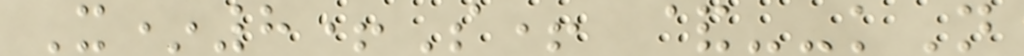X*8+S+ &--kN
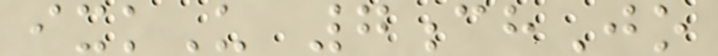ixkU 7chJo
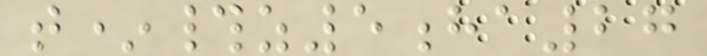t*#z5ha27
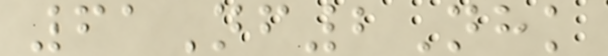61Nf2Nhk
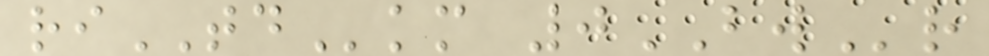riTDkm 0BWr
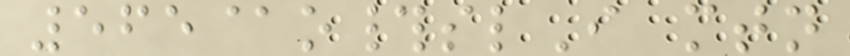565@o#slI mtn
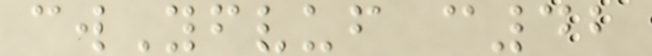cwYfvuf c42
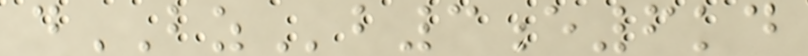dBZb3e6kd
